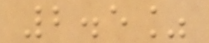2.5%
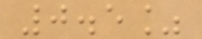0.5%
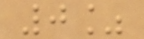0%
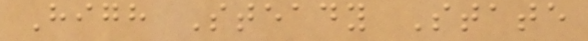High Steady State
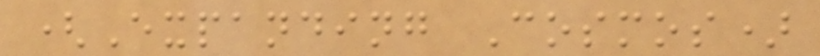(Expanding Cosmos)
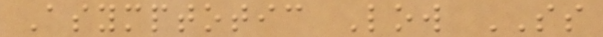Asymptotic Low SS
